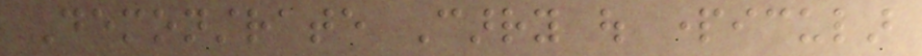Demonstrate Carry out particular
